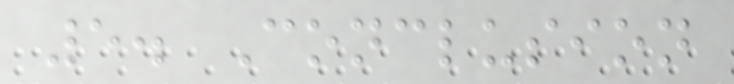5. Conclusion
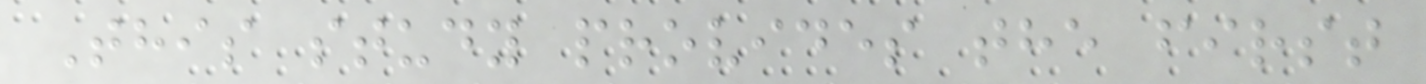This study provides the first
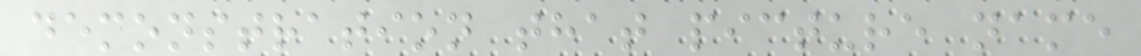demonstration that picture name
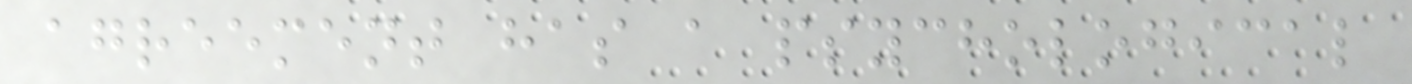agreement has a psychological
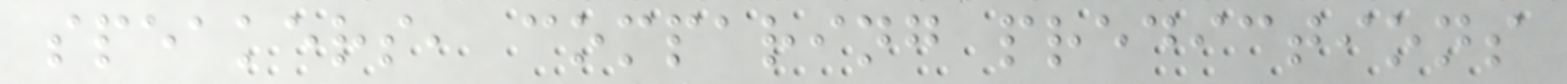speakers, comparing predictions
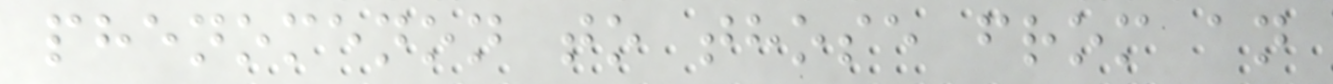phenomenon to those from an
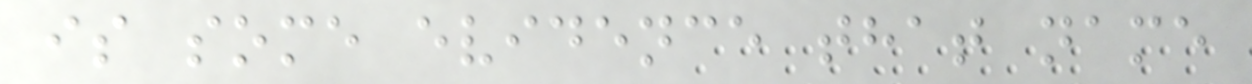is some evidence that name
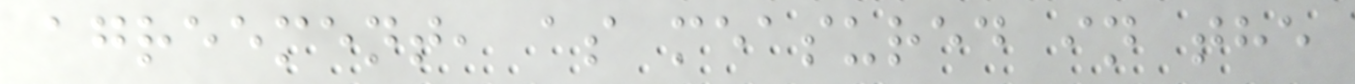agreement, as measured in the
